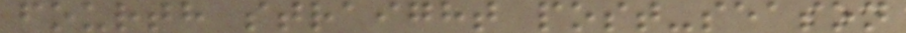fourth straight post-season
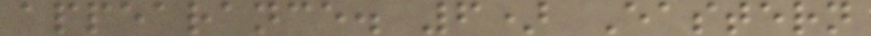appearance. 6) Eastern
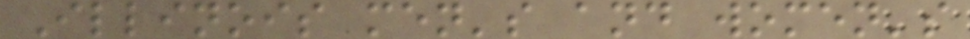Illinois men's and women's
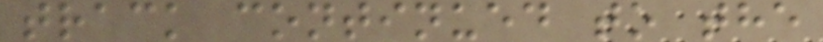track continued to the
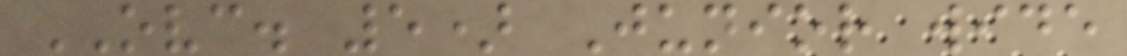OVC. 5) Junior wide
